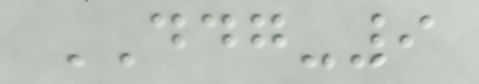DDG-9
